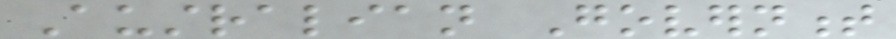Australian Government
